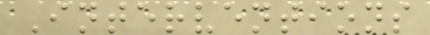Interventions
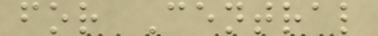for Central
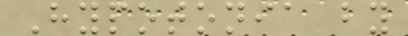Hypotonia by
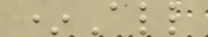*All
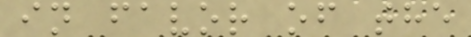in favor of the
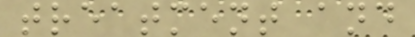treatment and
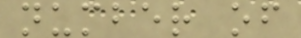number of
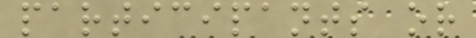participants or
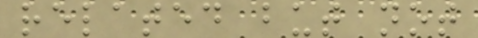related but not
